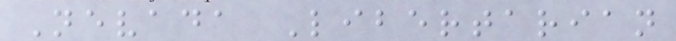Nevada Libertarian
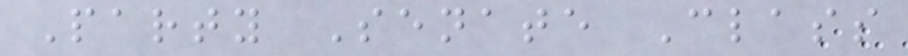Party Senate Class
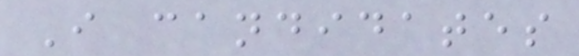I candidates
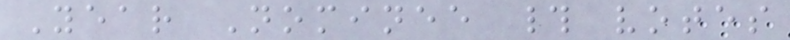Year Nominee # votes
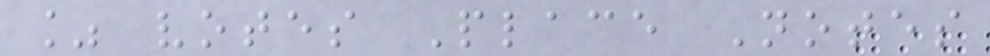% votes Place Notes
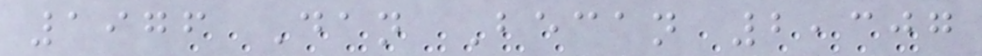1976 Dan Becan 2,307
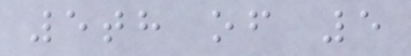5th of 5
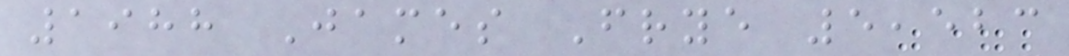1988 James Frye 5,523
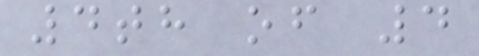4th of 4
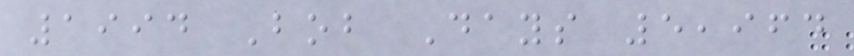1994 Bob Days 5,964
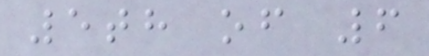5th of 6
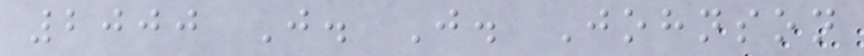2000 J. J. Johnson
